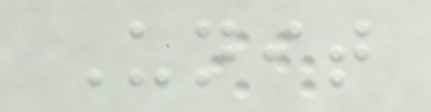Unit
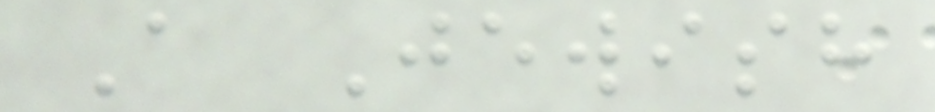A Jewish
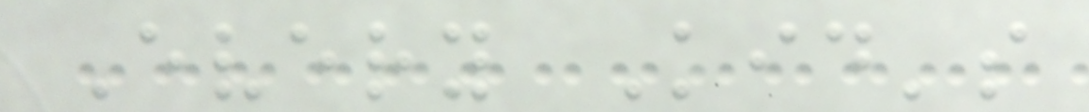Every Kid's
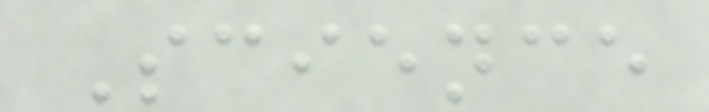Science
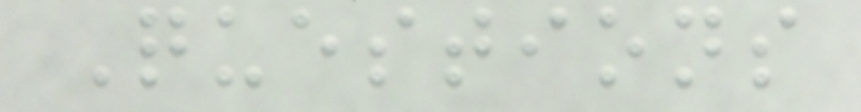Questions
